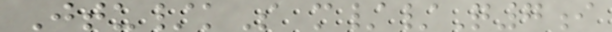Jtu/kS m//Q7i
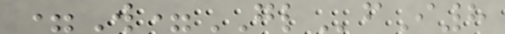=W=GLfI8
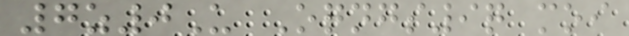7z0U Oqngs9q moi
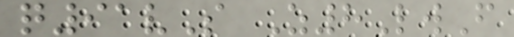q91vS Z8LwF
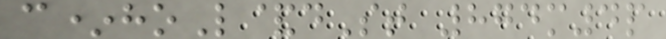c*hoL&dSt 874m4p
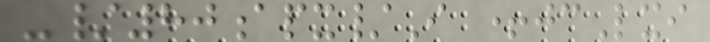-/80apx/I +jcLxi
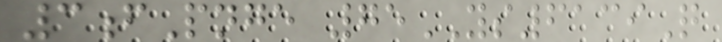3fPnge 75YS6139Q
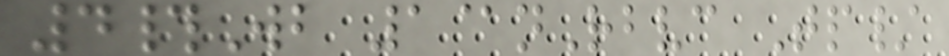4#Wb 1@nRbvc Tp/
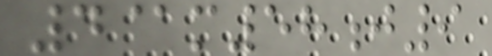4@m58j9
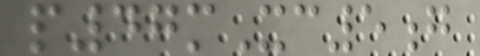p47mXc5g
